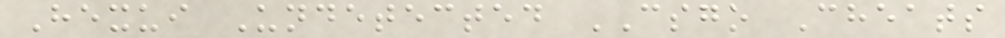Hexui Undetected CSGO Cheats
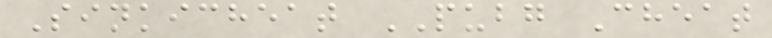Sinkicheat PUBG Cheat
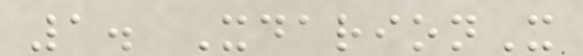1. XdarionX
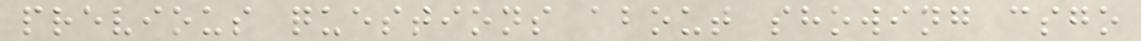previous questions about showing csgo
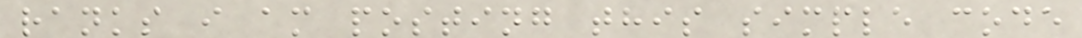ranks i am posting this simple code
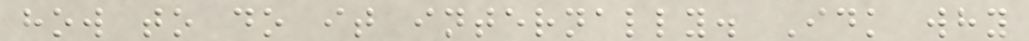how to do it internally. Idk why
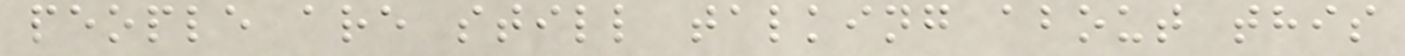people are still talking about this
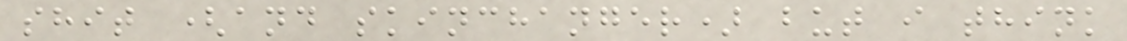shit (and skinchanger) but i think
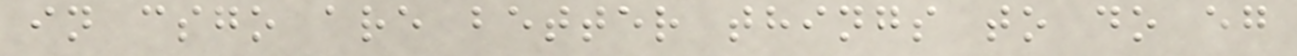in csgo are better things to do eg
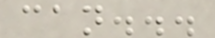can...
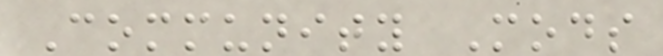Community Mods
